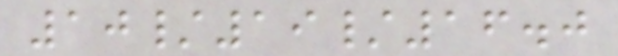10/19/16.0
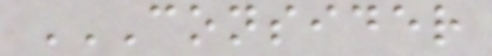CONSIDER
